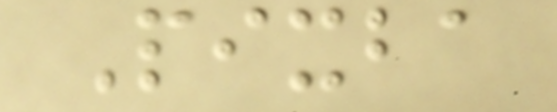Pixba
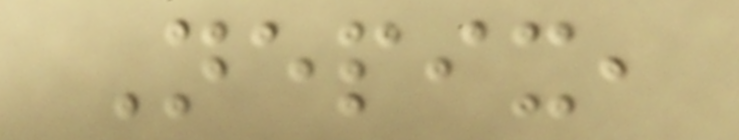Nepix,
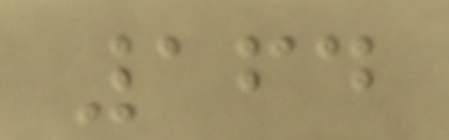164
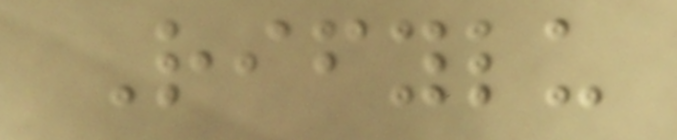Rifylu
